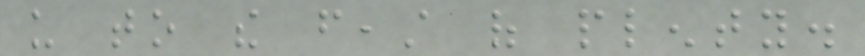us to the feast of plenty.
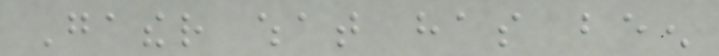Gather what has been
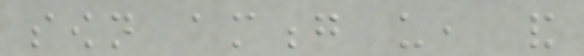sown among us, and
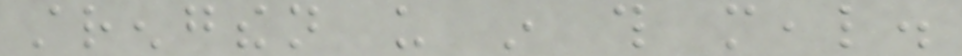strengthen us in this meal.
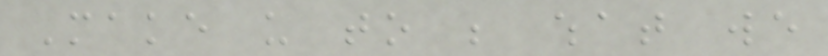Make us to be what we
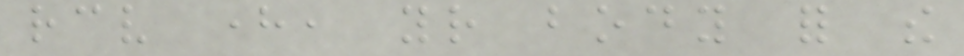receive here, your body for the
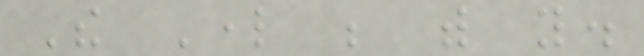The Lord be with you.
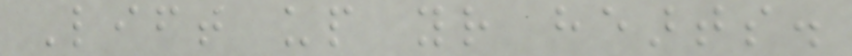Lift up your hearts.
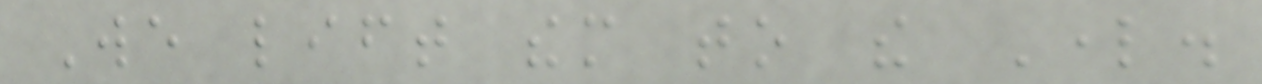We lift them to the Lord.
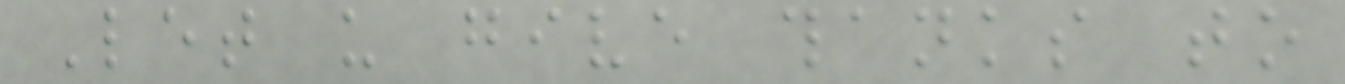Let us give thanks to
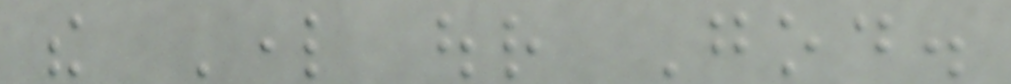the Lord our God.
